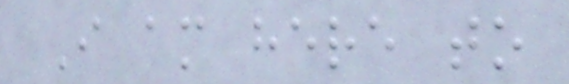I am here to
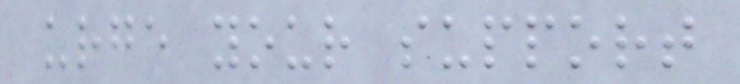urge your support
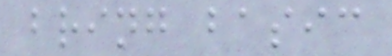bring basic
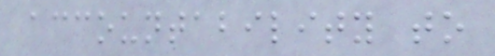accountability to
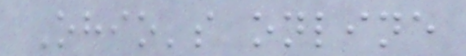Ohio's online
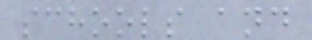schools and
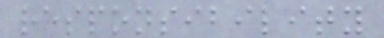responsibility
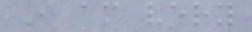I am very
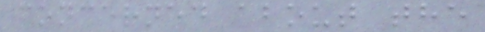concerned about the
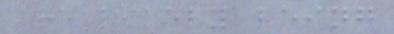are likely being
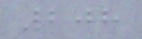208
